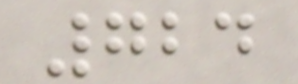724
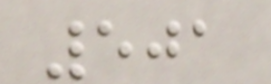501
